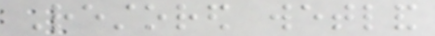Restored wetland
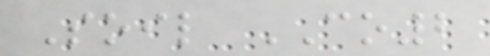Soil CO2
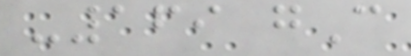-169 gC
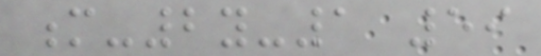m-2y-1 59
